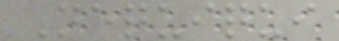Nequiqui
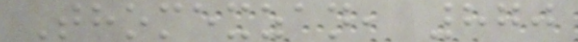Thomexzan, 870
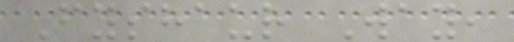Fyshaur Way,
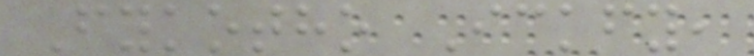Fykotho Ickfy,
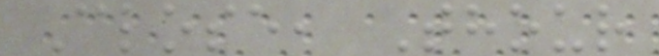Close, Thour
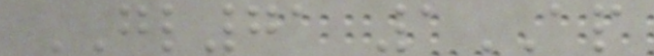GL71 1AP
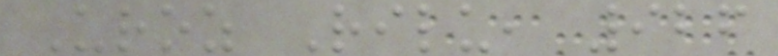Uroz Rilu, 926
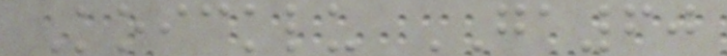Koicklu GA60
